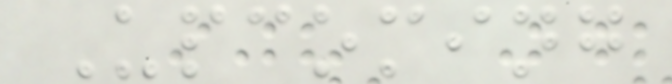Upcoming
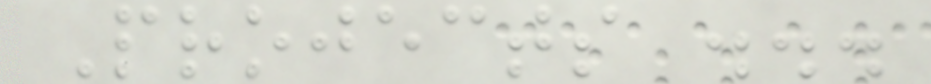Projects ...
